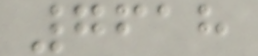7618
